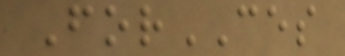ForCES
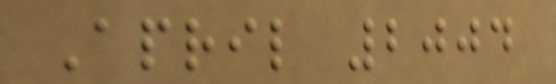April 2004
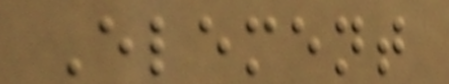Element
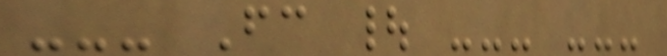--- Fc | --- ---
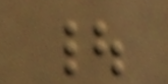|
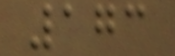173
